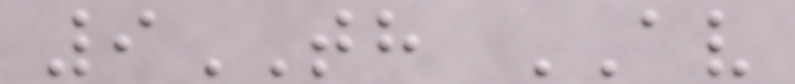9TH AV
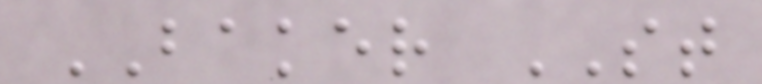BAKER ST
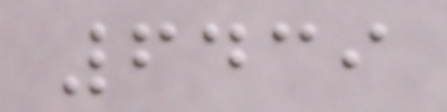6439
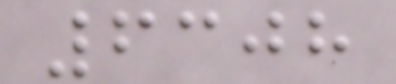6308
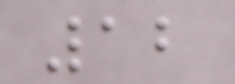12
